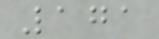171
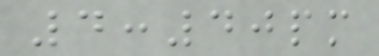4:40pm
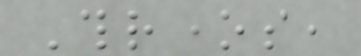Thrones,
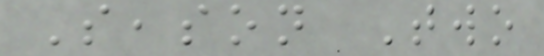Season Two
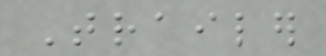Trailer
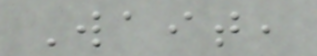Wait,
